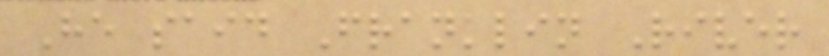He said Franklin River
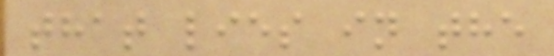that lies in the
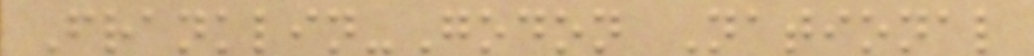Franklin-Godon National
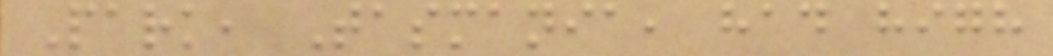Park, Tasmania, had high
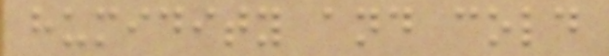humidity and cold
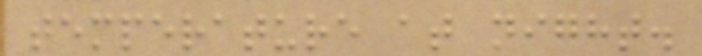temperature at night.
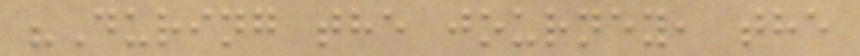"During the journey, the
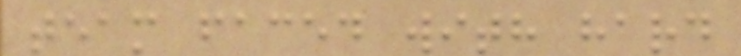team faced with hard
